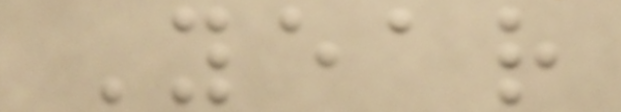Year
